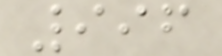996
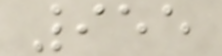955
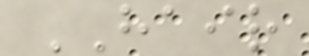HAIR
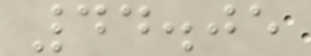44.05
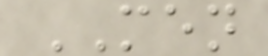MEN
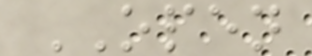OPEN
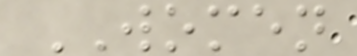WOMEN
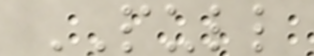PULL
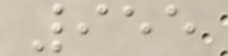955
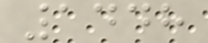1448
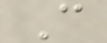C
